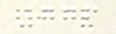776
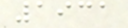1931
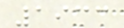1933
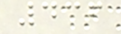436
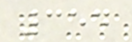354
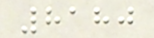8180
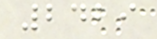2429
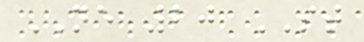NE 20 ST
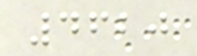4620
